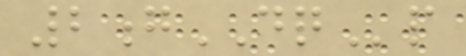2gDQp
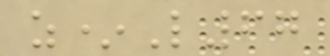z*L67
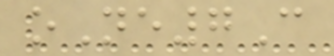oNe7C
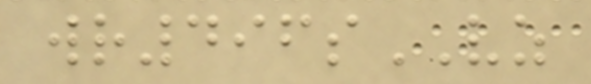wr496sVZ
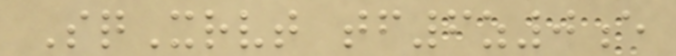SqXrvt tf6z0e
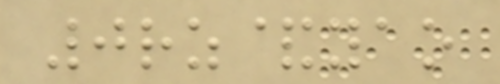0rz&yao
